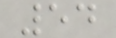54
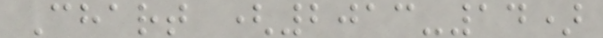Chart (2013-14)
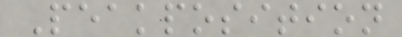Peakposition
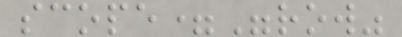scope="row"
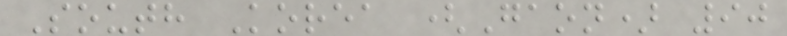South Korea (Gaon) 90
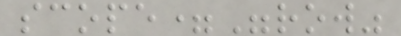scope="row"
